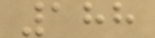188
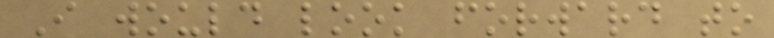I would look forward to
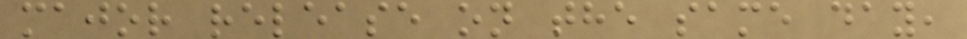major release on the same day,
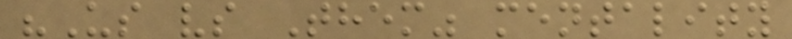"Us vs Them" mentality
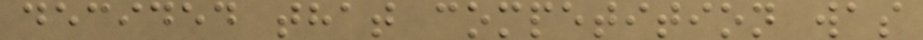decided that competition was
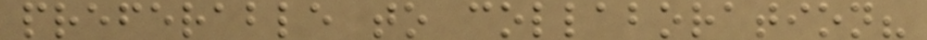preferable to collaboration?
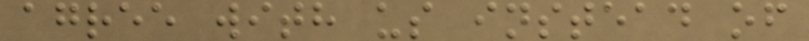agree with us instead of
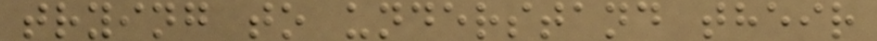trying to understand their
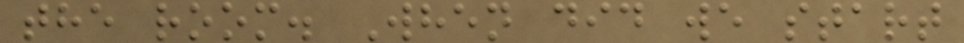the room. When did we start
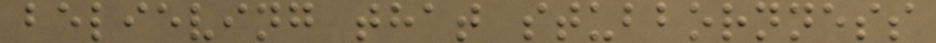believing that stubbornness
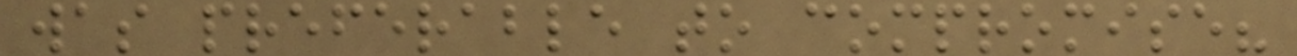was preferable to compromise?
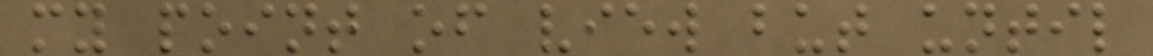my point of view but until
